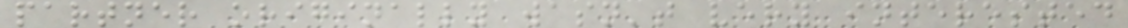partner originally wasn't very interested
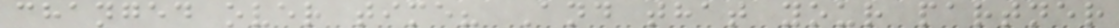changed over time? And that your partner
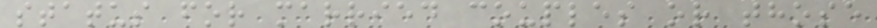status for married couples or those
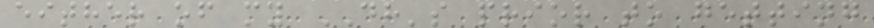either of my DH's prior to getting
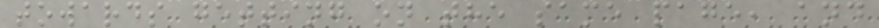towards getting on the same page, and
